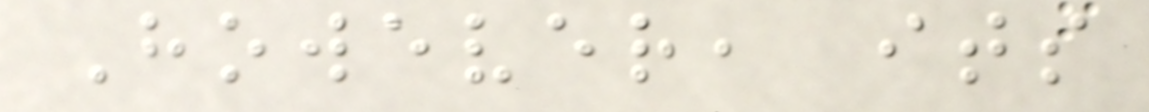However, its
